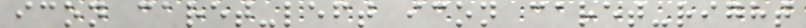icon caret-left icon caret-right
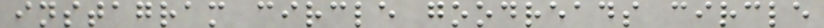instagram circle goodreads circle
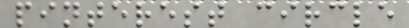pinterest circle
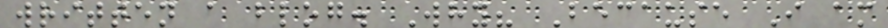written a blog. Why? Because I am
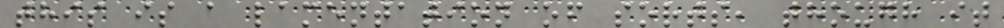this is a lamentation of sorts, though it
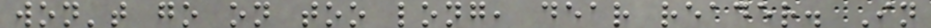won't go on too long, dear reader. In
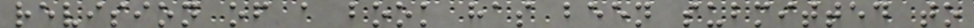revision of a book has been submitted to
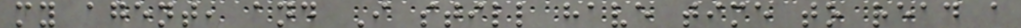my agent, and I still have time to read a
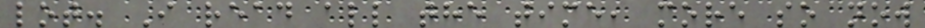lot. I read all the time, more so now
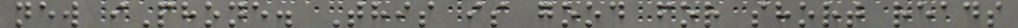new iPhone. This is good for short reads
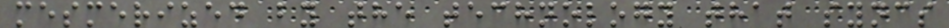mesmerized by the technology that syncs
